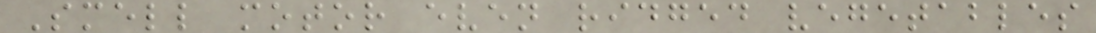Smell motor even ridged vegetables
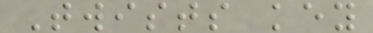Twists key
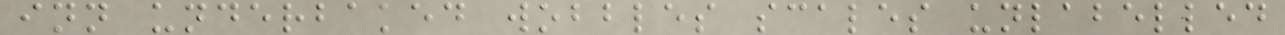inn underbaked wobbles scales unlabelled
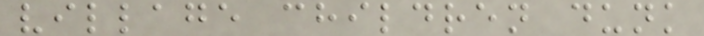village children dunk
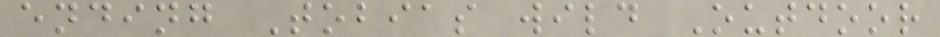ending Tobias wild Outdoor
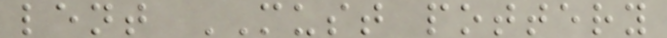lent MUST pottery
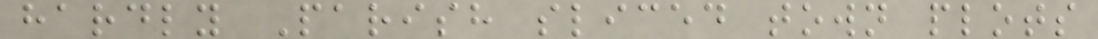hardly Parish sliced town plots
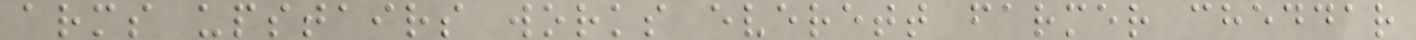arms upstairs works everett farmer cheddar
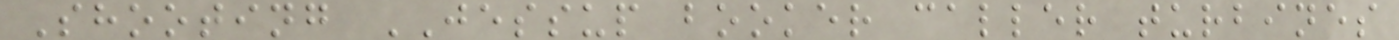Shooting JESSUP booker caller turbines
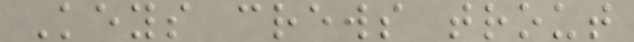Keys crews trout
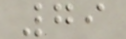79
